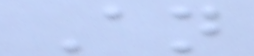An
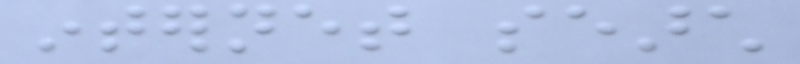internet search
